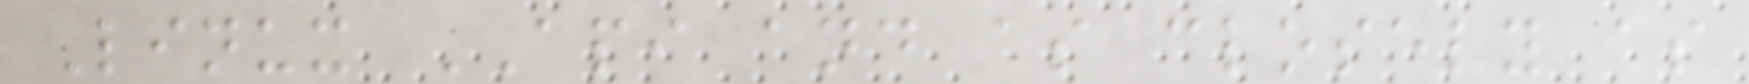Linux API and as closely as
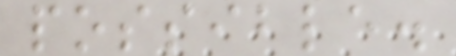possible.
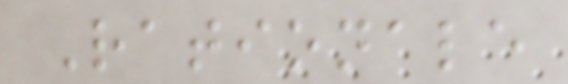Rationale
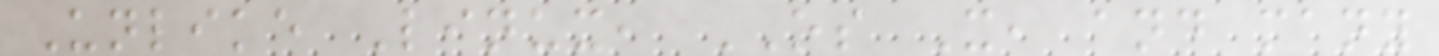Unlike Linux, OS X, and many
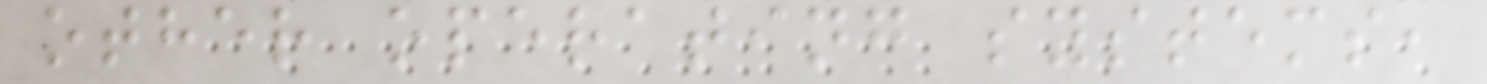other operating systems,
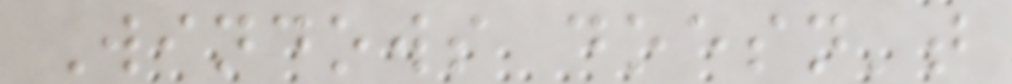Windows doesn't
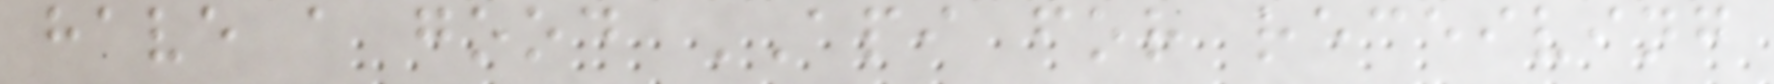have a good API for receiving
